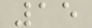15
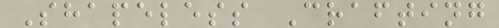Shapeless Crafting
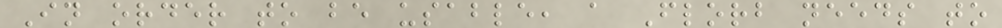In order to be usable, a Florb needs to
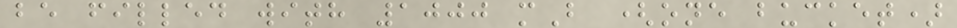be filled with 1000 mB (one bucket)
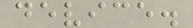device.
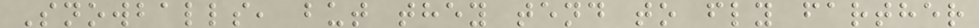Snowballs, but they tend to fly farther
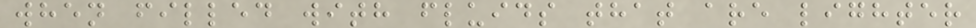when filled with fluids that are lighter
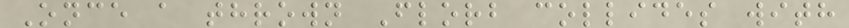Once a thrown Florb collides with
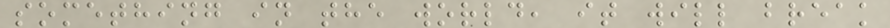something in the world, it will break
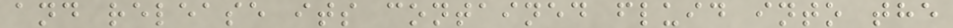and release its contained fluid into the
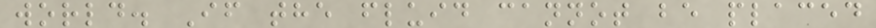world. If the fluid cannot be placed
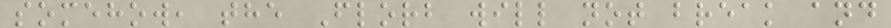somehow, the Florb will not break and
